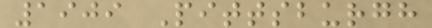1909 Pittsburgh
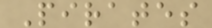Pirates
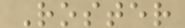Roster
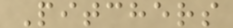Pitchers
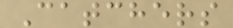Catchers
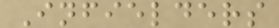Infielders
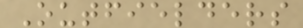Outfielders
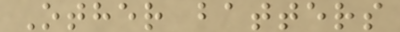Other batters
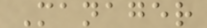Manager
